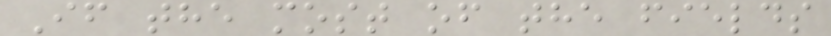If the most of the fields
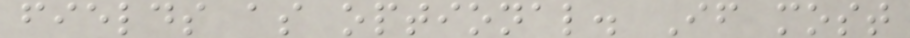fields as optional. If most
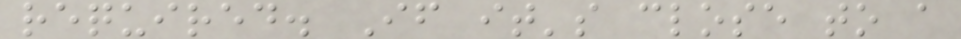required. If it's close to a
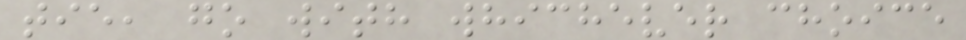tie, go with whichever choice
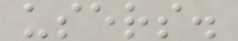users.
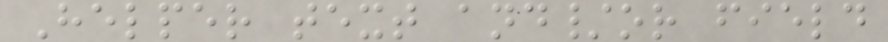Helper text and/or field
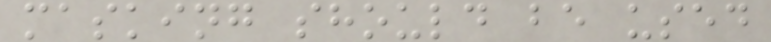masking should be used
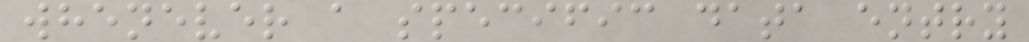whenever a specific data entry
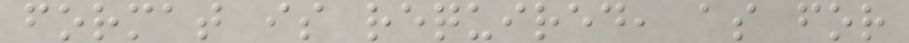format is required, as for
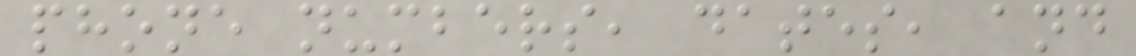phone numbers, dates, and
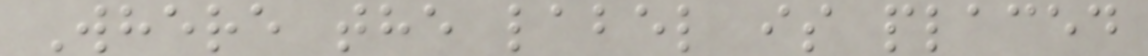Where the label is placed
